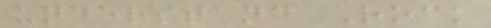understand Rock
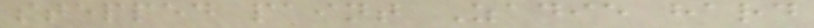stepped paint Zadie hard
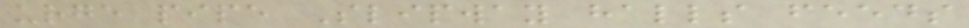urge pipe Slipway halls feeds
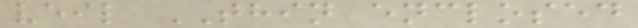veil THIN enclosed
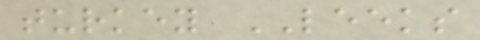turkey LEEKS
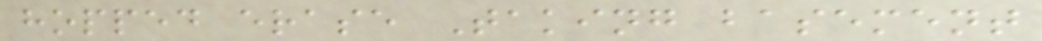hopped erase Taking basement
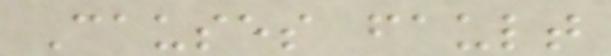Causes fault
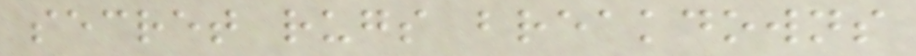secret rugs breakdowns
